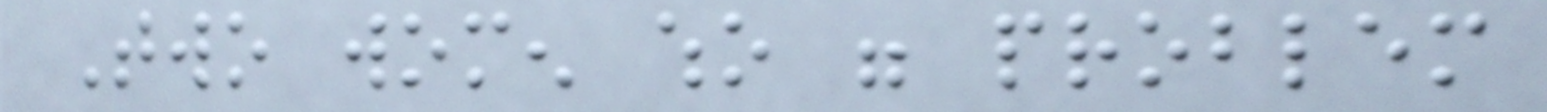Two women who were problem
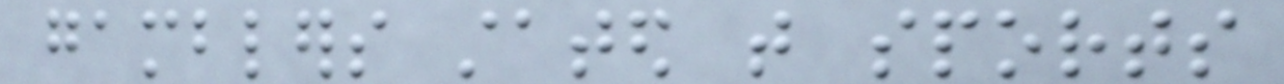gamblers stated that sports
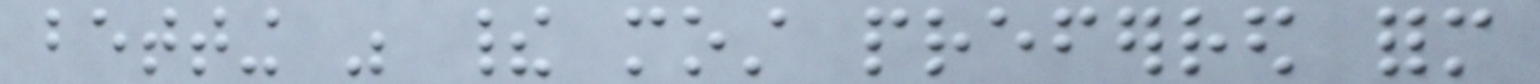betting was their most preferred form
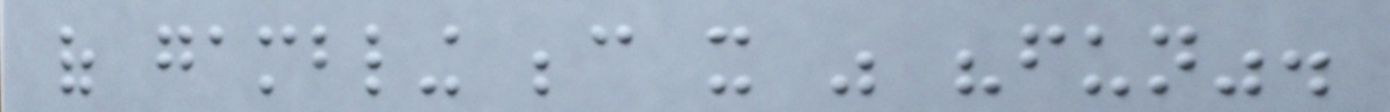of gambling because it was "fun".
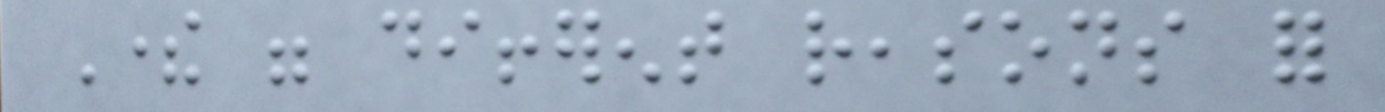There were different reasons for
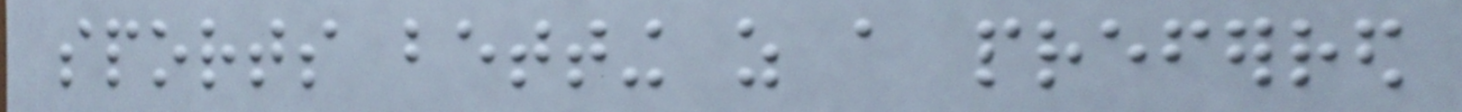sports betting as a preferred
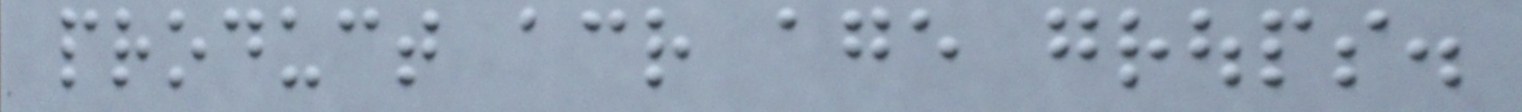product across age groups.
